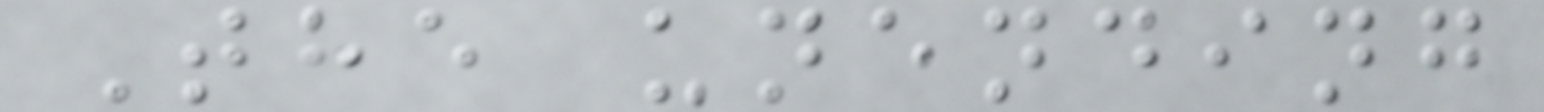The unending
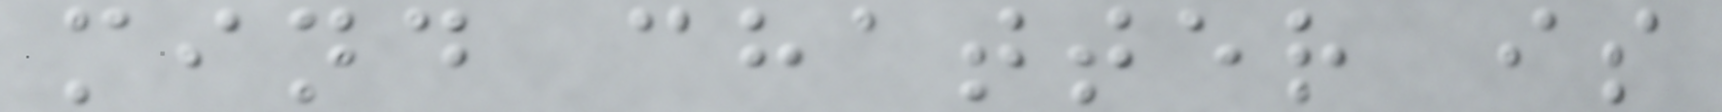mind chatter is
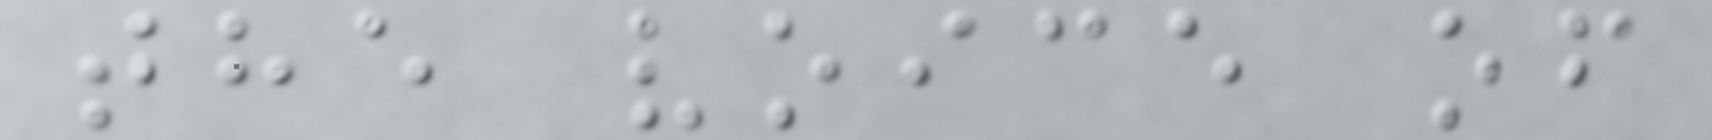the voice of
